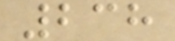238
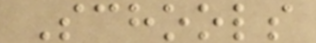Schools
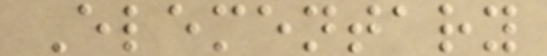Elementary
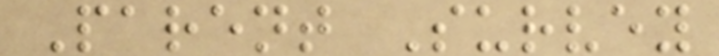Parent Survey
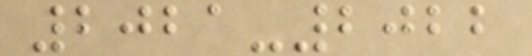2021-2022
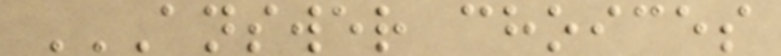ANSWER CHOICES
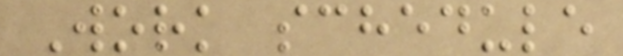Work schedule
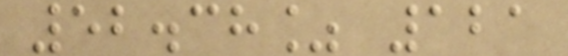52.38% 121
